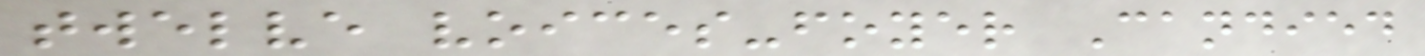twelve voices-foyer Candied
